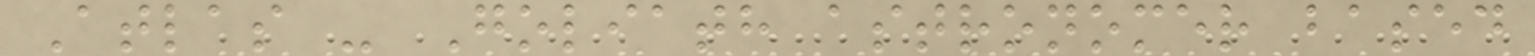Atlas - Goliath astronomer based
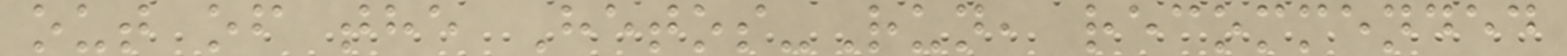out of the Hetos-Run, recommended
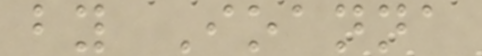by Ioanna
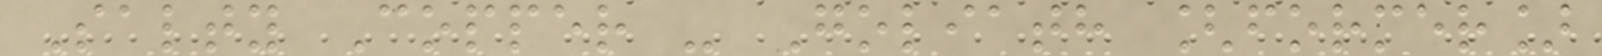Salty Copper - Goliath [former]
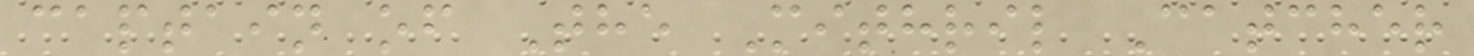captain of The Mithril Catcher
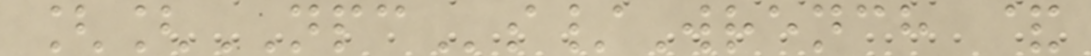[[NPCs/Wrench &
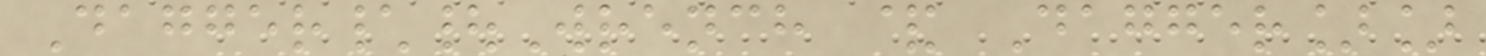Dagger\|Wrench & Dagger]]
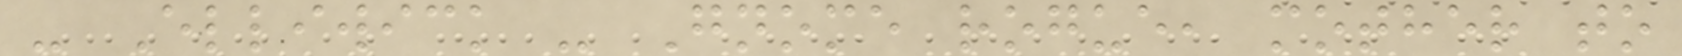- Elliwick - Gnome rogue, mother to
